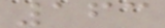163
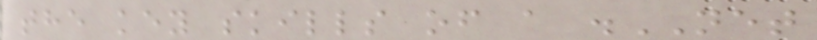the key skills of a .NET
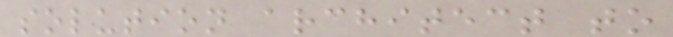solution architect to
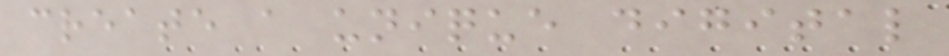create a unique digital
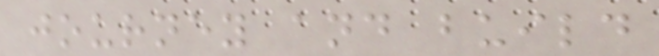journey and build
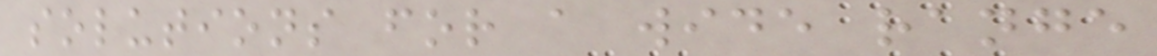solutions for a wide range
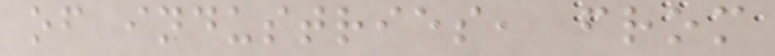of industries, from
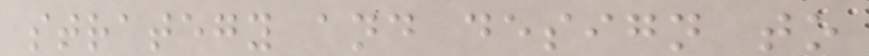strategy and design to
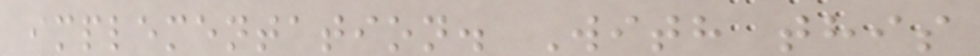implementation. With this
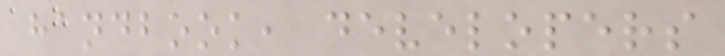handbook, developers
